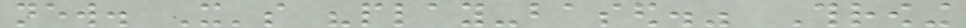new. It's "play-based." Throwing
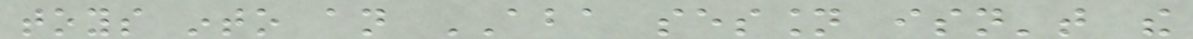toys into an ABA session isn't the
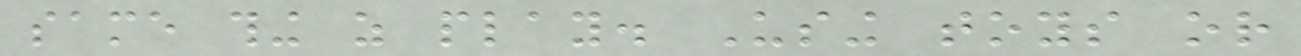same thing as play. Using toys or
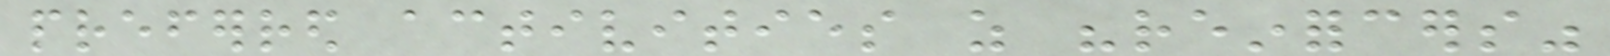preferred activities as "reinforcers"
